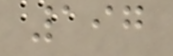197
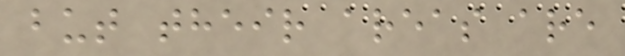but their areas are
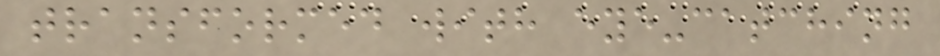transformed with eye-catching
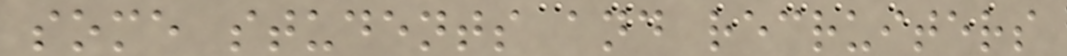some students and recruiters
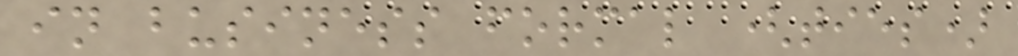in business formal (ties)
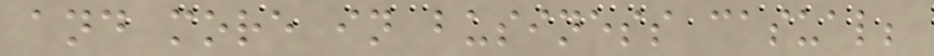and more in business casual;
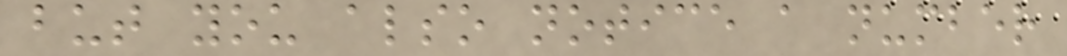but you also notice a number
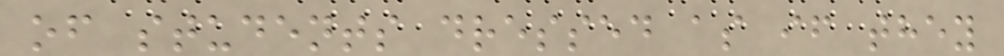of students dressed as if they
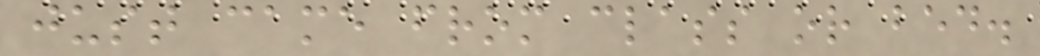just came from class or bed.
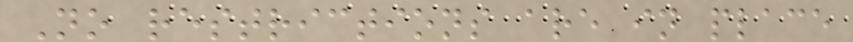No restrictions are in place
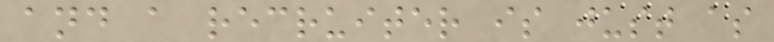and a recruiter is just as
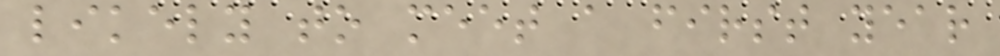likely to meet a first year
